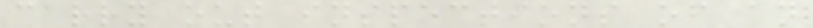carry out inspections of an
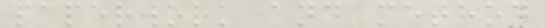paperwork and method
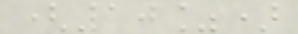(10%)
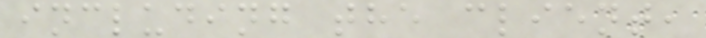including the client,
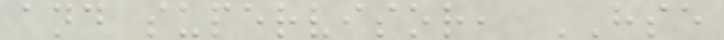and supervisor, HSE
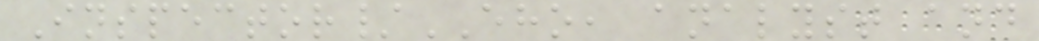Inspector/EHO, analyst and
